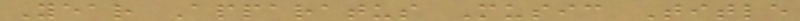Year Apparatus Music Title
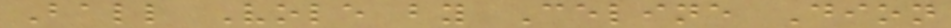Ball Vole by Celine Dion
